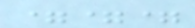===
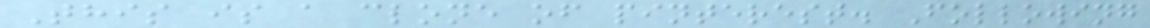This is a clone of pinterest. Following
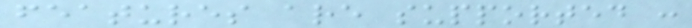features are supported :
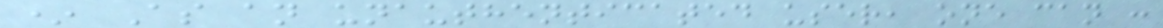* As an unauthenticated user, one can :
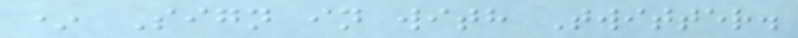* Sign in with Twitter.
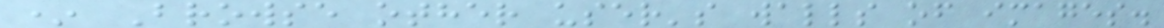* Browse other user's walls of images.
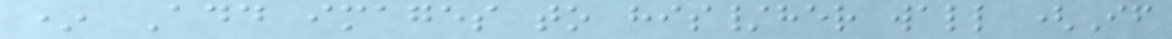* Add images to his/her wall (If
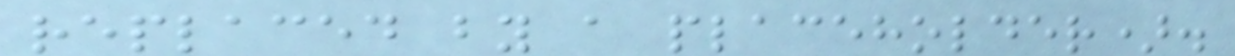replaced by a placeholder).
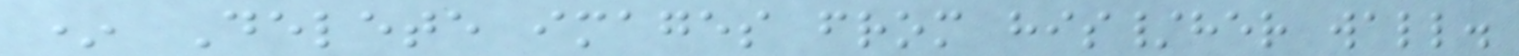* Delete images from his/her wall.
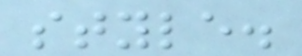style.
